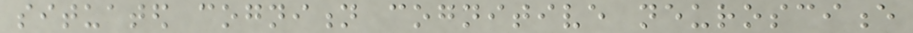situated cognition cognitive neuroscience
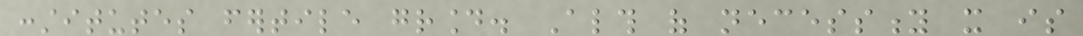constitutes fertile ground. Although of necessity it is
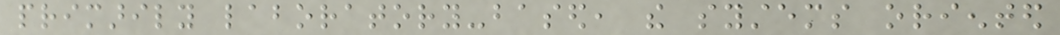primarily laboratory-based, the systems oriented
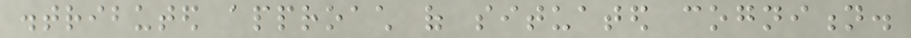distributed approach of situated cognition.
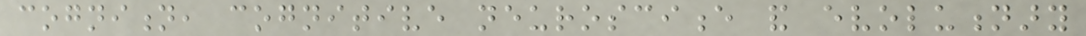cognition, cognitive neuroscience and evolutionary
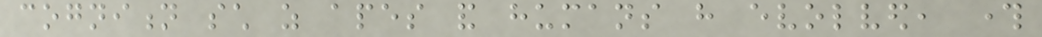cognition such as apes and humans have evolved, through
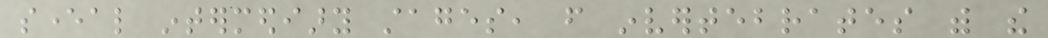several intermediary stages, from invertebrates with the
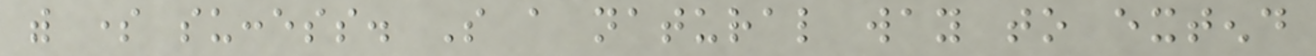with some success. So a natural way to extend
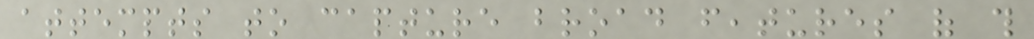attempts to capture broad features of this
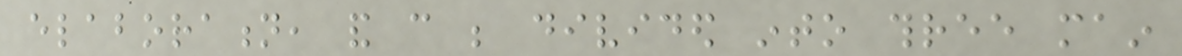elaboration, and can be divided into three main
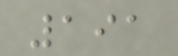191
